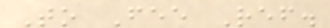To Fee Ref.
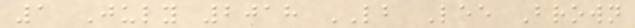1 July 2018 LB Lee Brown
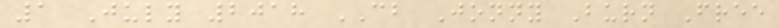1 July 2018 CB Jonny Burn Free
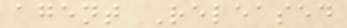agent Released
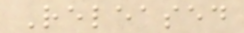Released
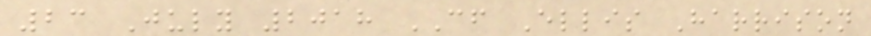23 July 2018 CF Ellis Harrison
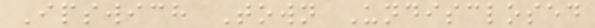Ipswich Town Undisclosed
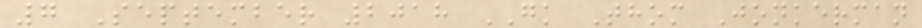7 September 2018 GK Thom Jonkerman
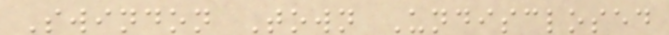Swindon Town Undisclosed
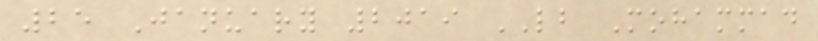25 January 2019 LB Mohammad
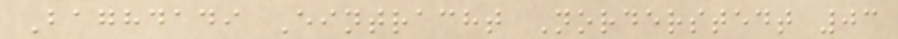Baghdadi Eintracht Norderstedt 03
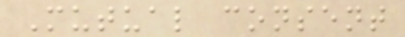Mutual consent
